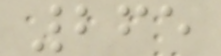265
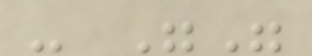- ""
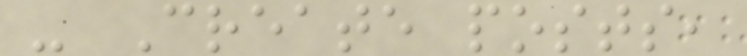- Create posts,
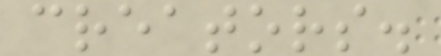creators.
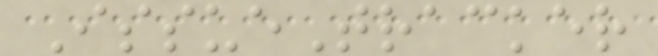IssueTracker
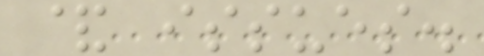& issues.
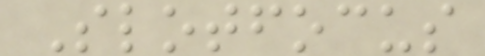Slotfocus
